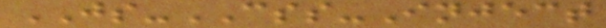JS-CSS-Inject
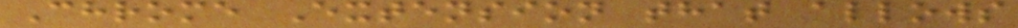Chrome Extension that allows
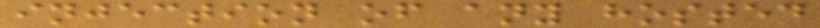injection of any hosted
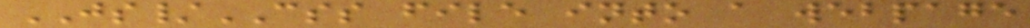JS/CSS file into a webpage
